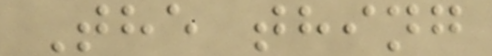The thing
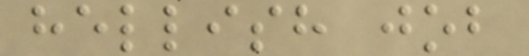hellish job
